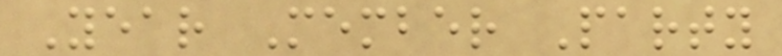Year Member Party
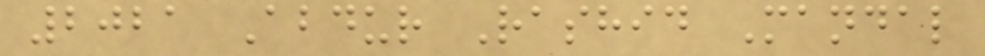2021 Abdur Rashid Mandal
